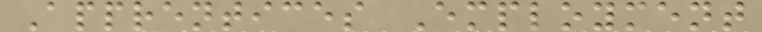Apprentices Employment
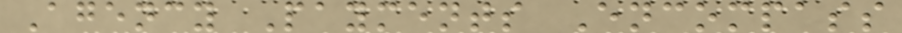Agency Payments Encompass
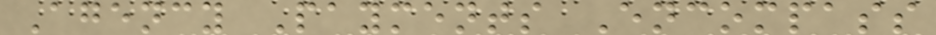Agency Payments Encompass
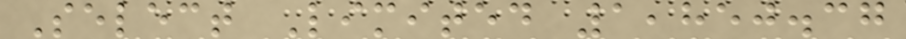Select Limited 1,850.37
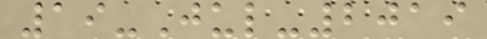19-Jul-2019
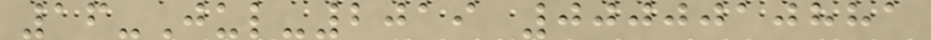16-Jul-2019 0000010881
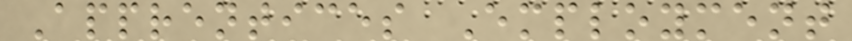Apprentices Employment
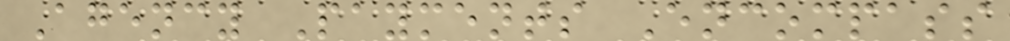Agency Payments Encompass
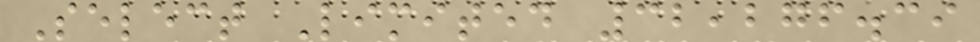Select Limited 32,276.39
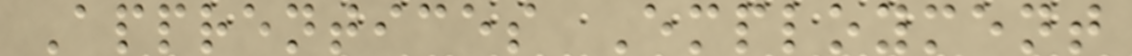Apprentices Employment
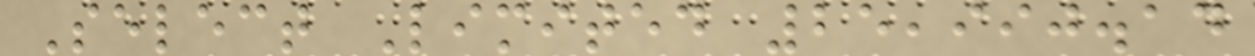Select Limited 25,990.14
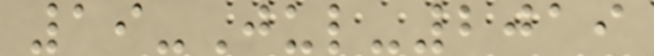19-Jul-2019
